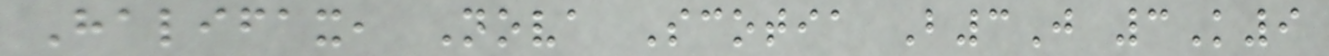Halifax, Nova Scotia B3J 3K9
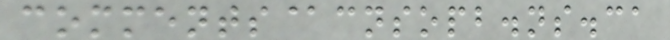comments@cnsopb.ns.ca
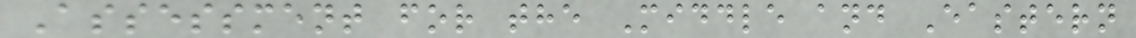Assessment for the Middle and Eastern
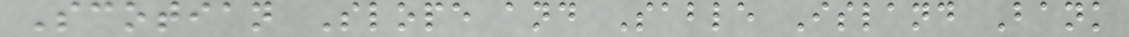Scotian Slope and Sable Island Bank
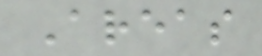Areas
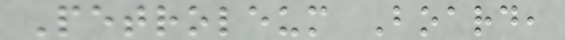Petroleum Board,
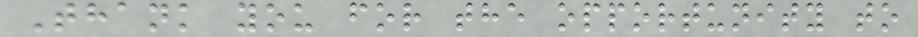Thank you for the opportunity to
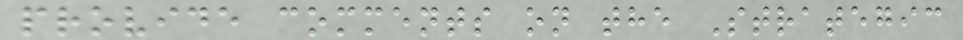provide comments on the Strategic
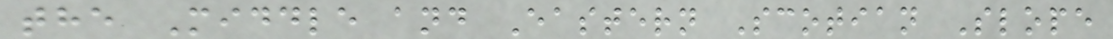the Middle and Eastern Scotian Slope
